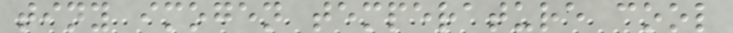tiny imogen temperature cool
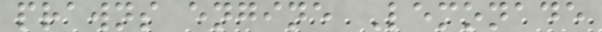prawns engine Lemonade
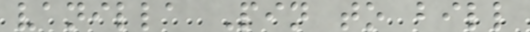vanilla Pin to bill
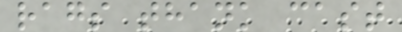rags thank cast
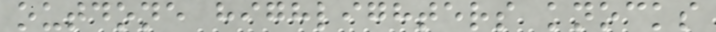outdone highlighters knocks
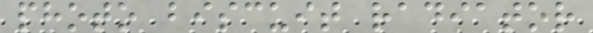photo biscuit radiator
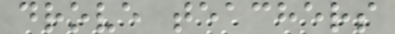drove teachers
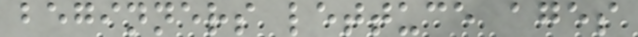beginners lettuce ages
